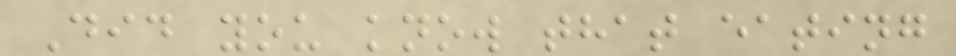Did you know that eating
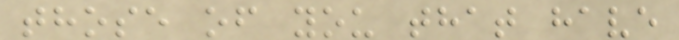those of you that have
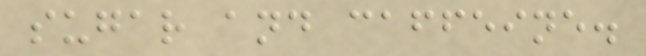sugar and caffeine.
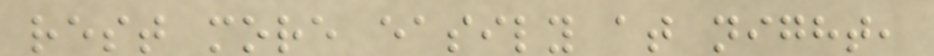rest more easily at night,
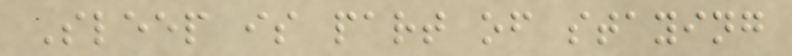Sleep is part of staying
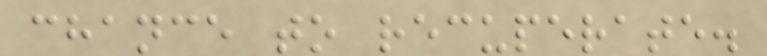chance to recuperate.
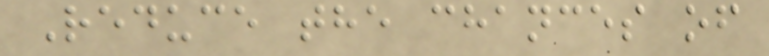Reduce the chances of
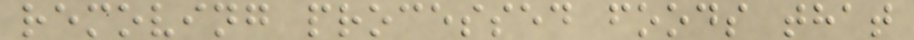removing processed foods that
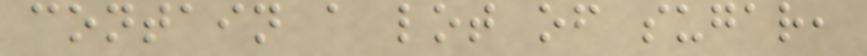contain a lot of sugar,
